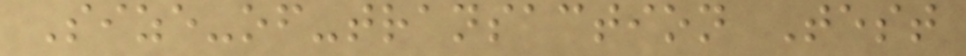Size-of-transaction Test
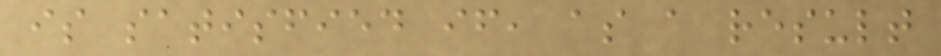is satisfied if, as a result
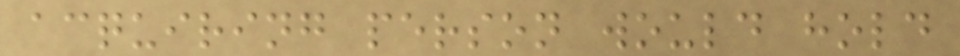acquiring person would hold
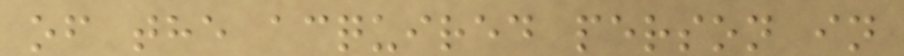of the acquired person in
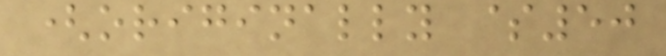(originally $50
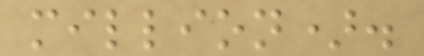million).
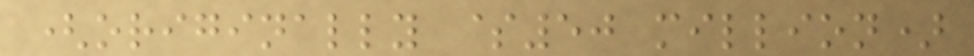(originally $50 million)
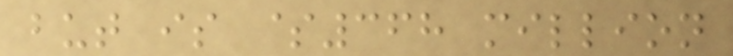but is $368 million
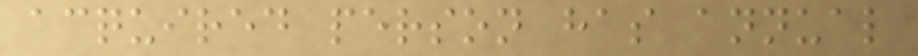acquired person has annual
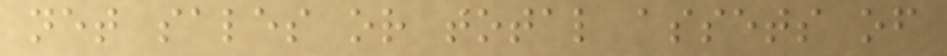net sales or total assets of
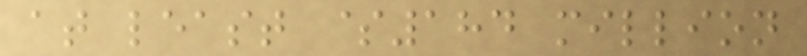at least $184 million
